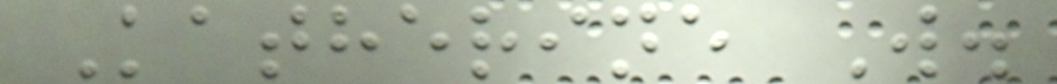Katherine W.
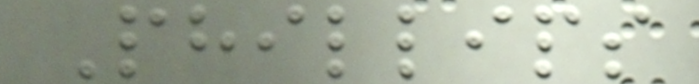Phillips
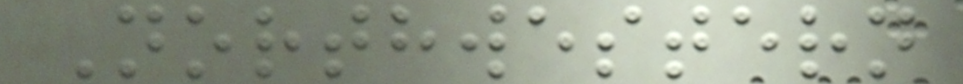Northwestern
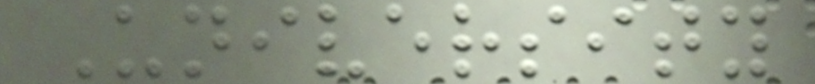University
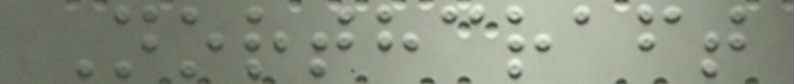Northcraft
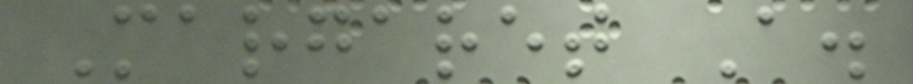Margaret A.
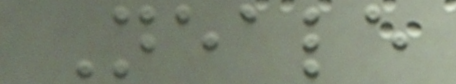Neale
